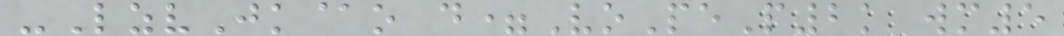-LzvJk@o d=VoPeP2k wm5
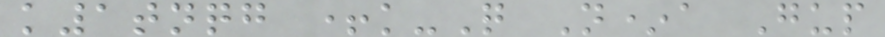k1tnqg +k-Q N*a Gup
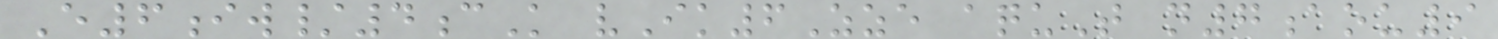E6iw/4cK vIk6Zze aquT n7aou9
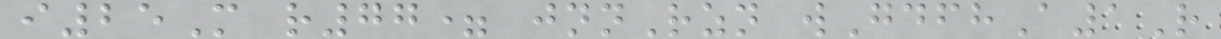i25M r77= jnnRzn wGdfhA1R
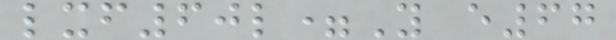lxf60l=Y e67
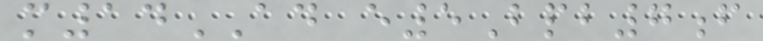m14AD e5Bpb7f
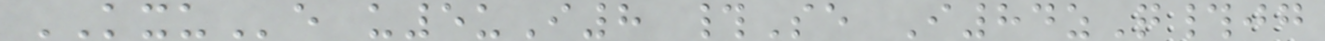KXUe u5uI8 #Se I84zQ#jg
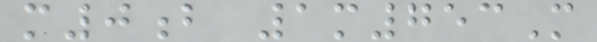m0b 1m753M
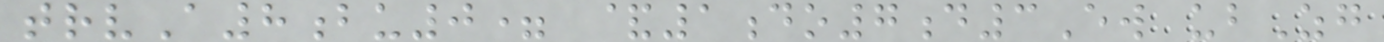trvA8bu0= &1do7d3Ew ubZg
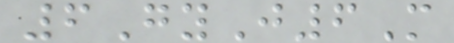6GyJ6M
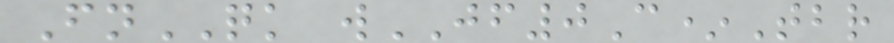FnQK wJF0C*Tbr
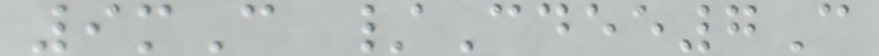9mC /Cdee7C
